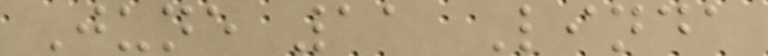June 11 Linda
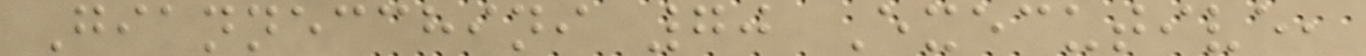Giannecchini 70 Executive,
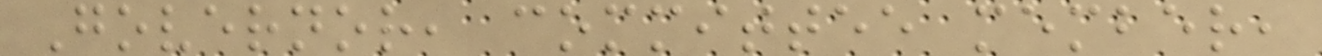Governor, committee member,
